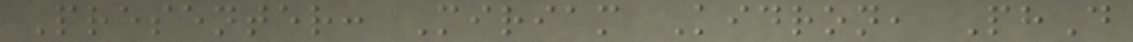Presenter: Miriam Kidron, PhD
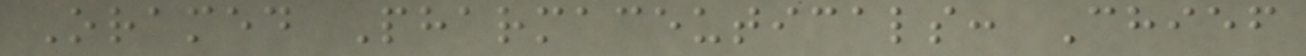Oramed Pharmaceuticals: Chief
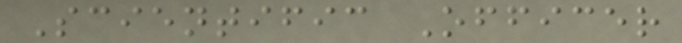Scientific Officer
